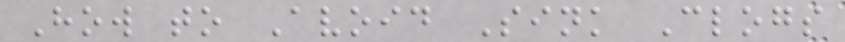How to Avoid Sink Clogs
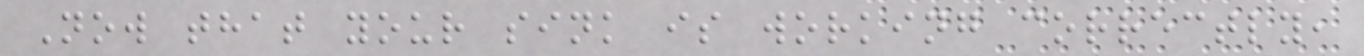Now that your sink is working correctly,
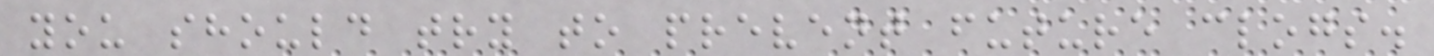you should try to prevent future clogs.
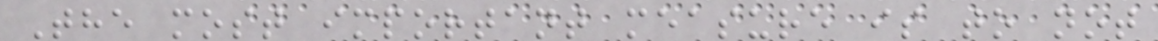The most important measure is to not
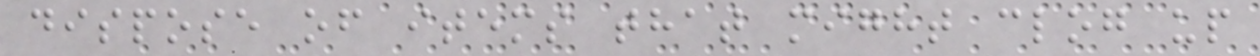dispose of items that might clog up
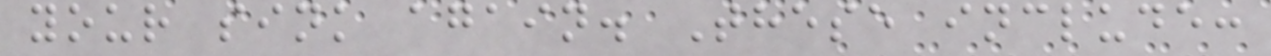your sink again. These include:
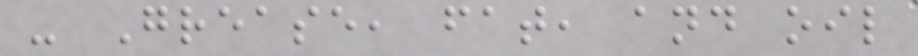- Grease, fat, and oil
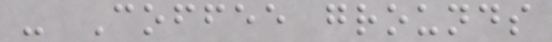- Coffee grounds
